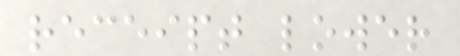receipt lower
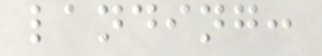landing:
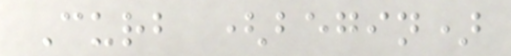Curb (begin)
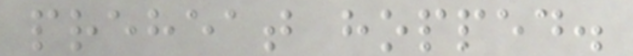preheat hopped.
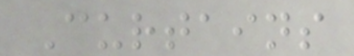Curtains
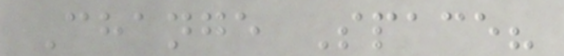Change Space?
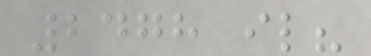2478 il?
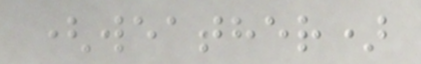(weather)
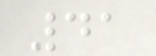41
